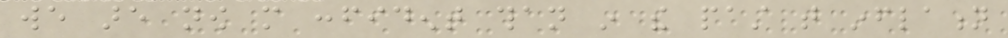we are now more confident than in the past that inflation
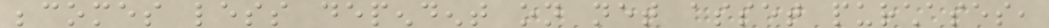becomes less dependent on net asset purchases,
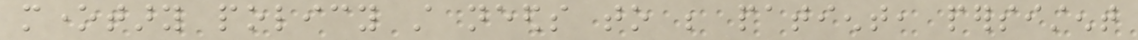monetary policy still needs to be patient, persistent
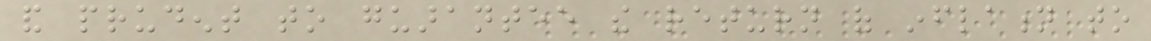and prudent to guarantee the return of inflation to
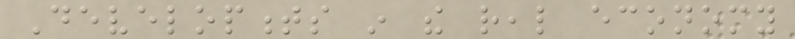Developments in the real economy
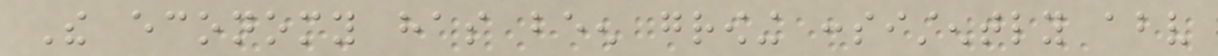The economy has been growing consistently above
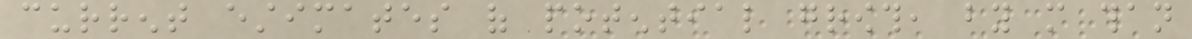current estimates of potential growth, by more than
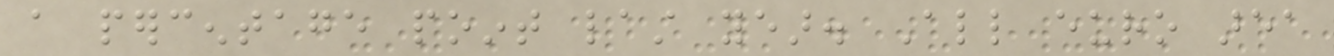a percentage point last year. All euro area
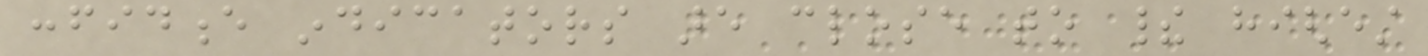confidence indicators are close to their highest
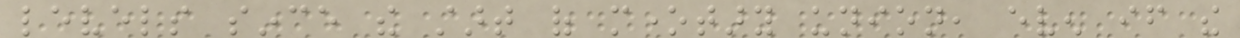levels since the start of monetary union, even if the
